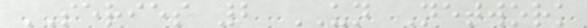SERIES 2 UN Network
